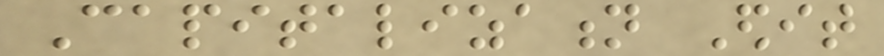Capitalization Edit
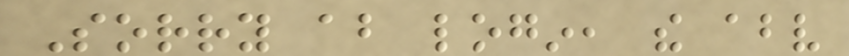Sorry about login, the above
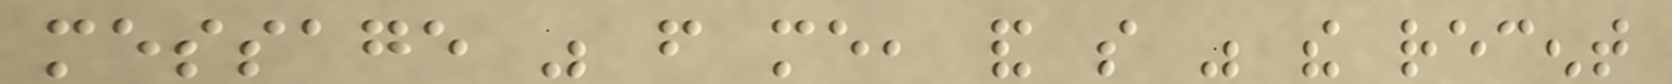message was from me, and so was the recent
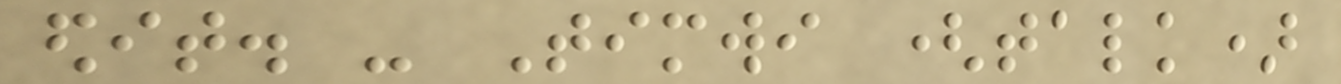edit. - Timwi (talk)
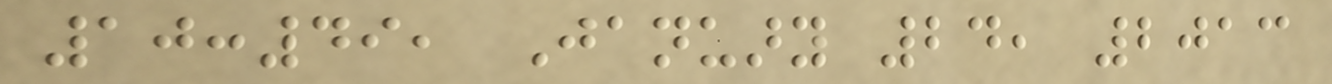10:49, January 24, 2013
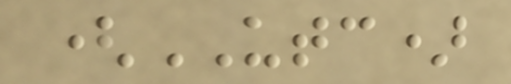(UTC)
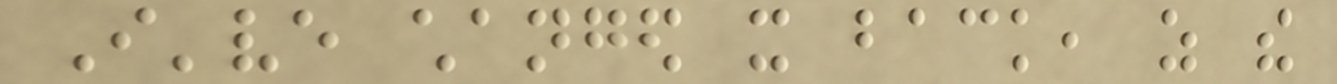I've changed it back, as the
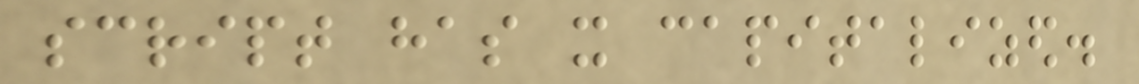script has it capitalized.
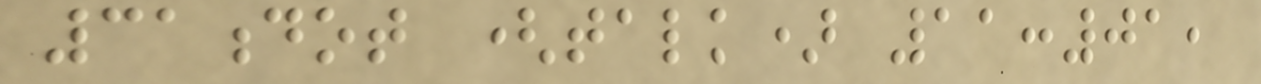31dot (talk) 11:01,
